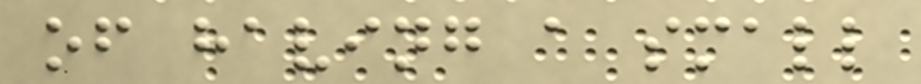of having a small
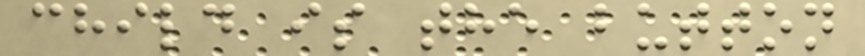child is the button
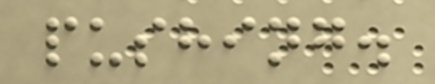pushing.
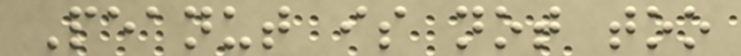Peanut is not too
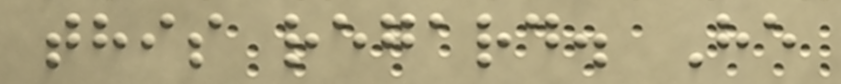this regard. He
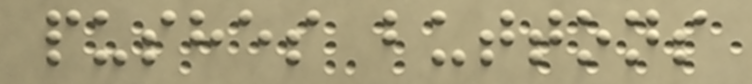pushes buttons
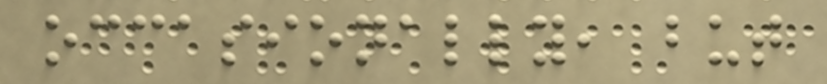occasionally, but
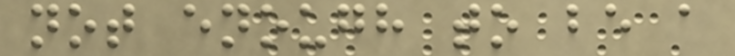not enough to be a
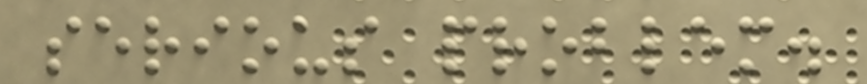serious problem.
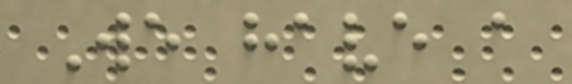We have a
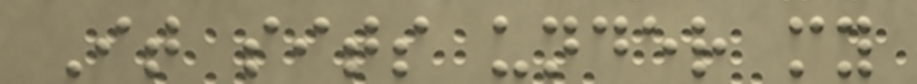It sits under my
